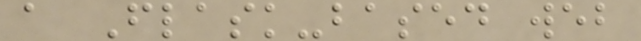a Flask-based web
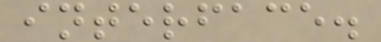interface.
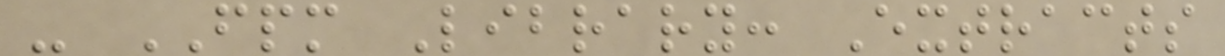- FPM Library: Extracts
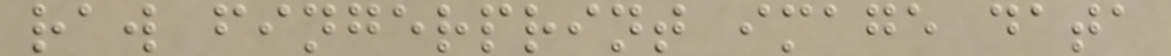raw fingerprint image data
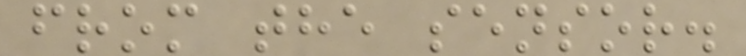from the sensor.
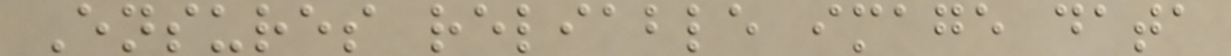Ensures reliable image data
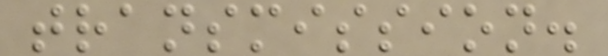transmission.
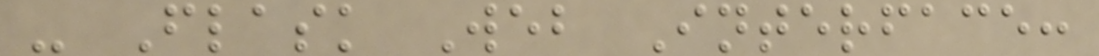- Flask Web Interface:
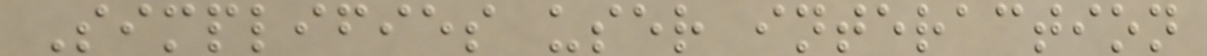Simplifies user interaction
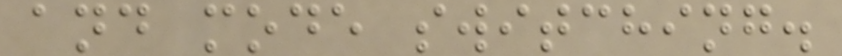and mode switching.
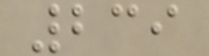239
